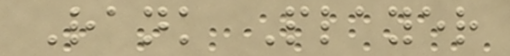Rank Player
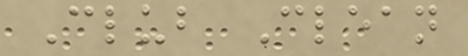Club Clean
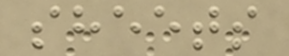sheets
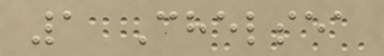1 Chelsea
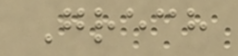Grech
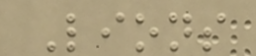Lions
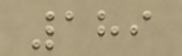189
